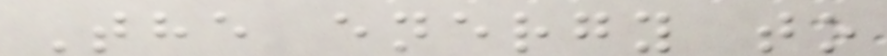The energy to
